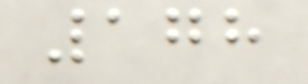178
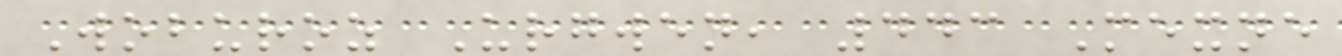Woburoz Urgwen, 443 Mexne
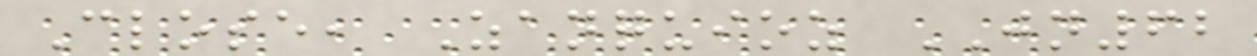Close, Zanquioz JN62
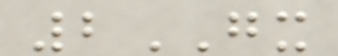2GX
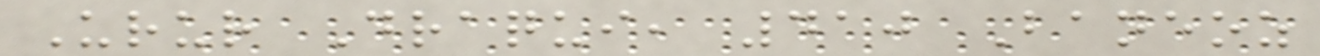Urur Draqui, 410 Baneoz
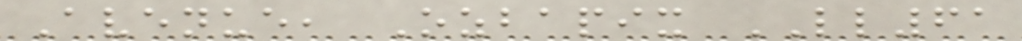Avenue, Ozbapix LL61
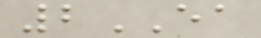2EA
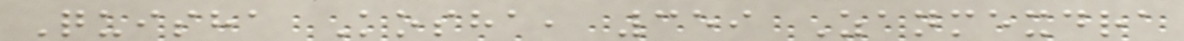Quisha Kosha, 359 Zanmexdra
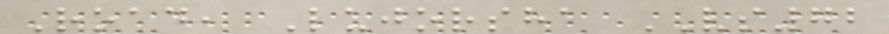Road, Lujorsha VS72
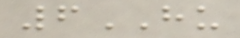6HU
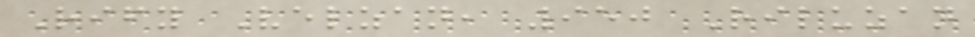Rify Velzan, 950 Riluzan
